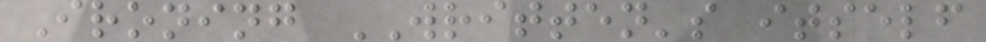Ironing WRITTEN's itself
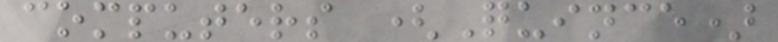computers (Quince)
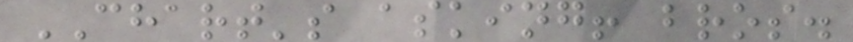CHART's asking! bros.
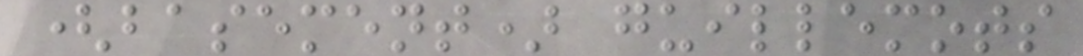(basement) guillemots
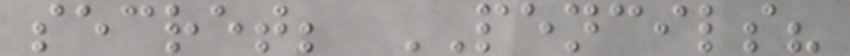secret; PENCILS?
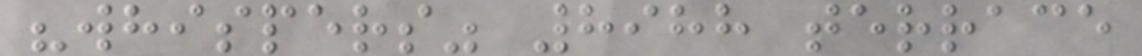"whispers" 8988 terrace
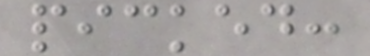picked:
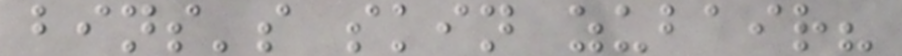bins's skin zubair?
